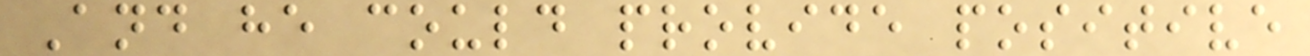And he could provide positive
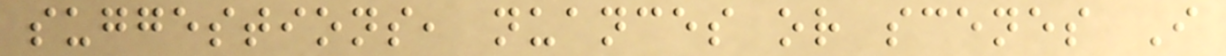suggestions, nuances or scenes I
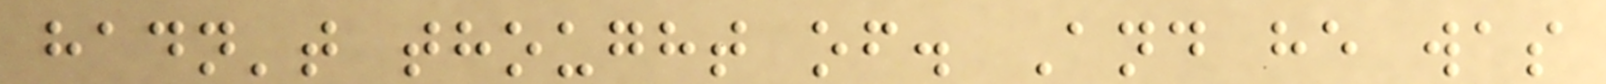hadn't thought of. And he was
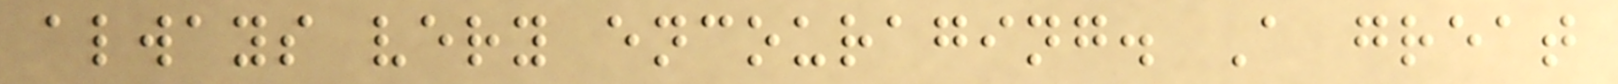always very encouraging. A great
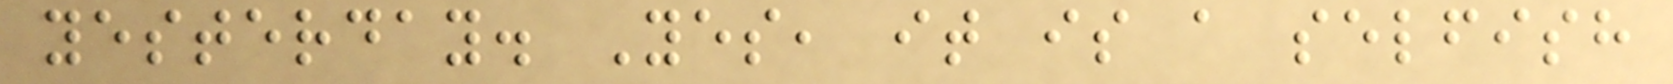yesterday. Yes, it is a selfish
